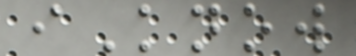iKnow
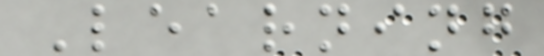Learning
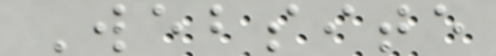Website
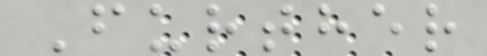Further
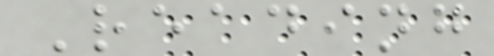Reading
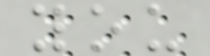you
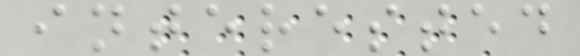interested
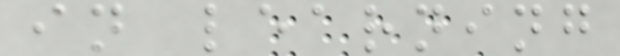in learning
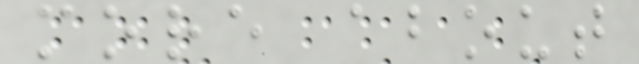more about
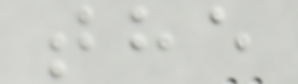the
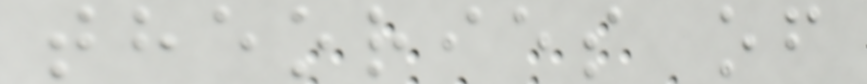theories of
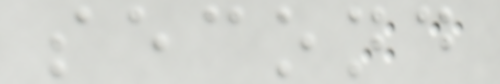second
